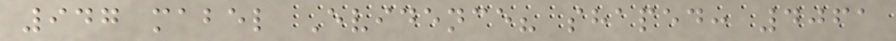947 mabel Evidence? shaped: 4061
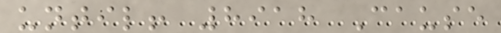until! 8918 Cause
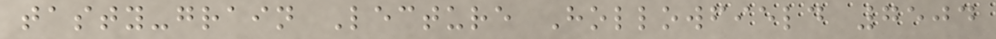tasty-grain Lecture Hollowfield 7504
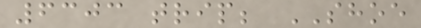6303 trip; SHOE
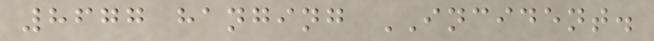8677 hanging INCIDENT.
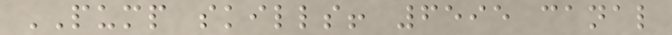PUMP skills! 6595 canal
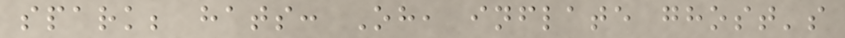spark; hats: Oh, inflate ghost's
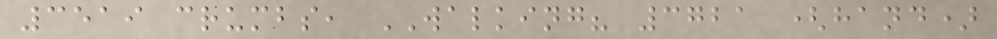3519 crumbs, WALKING? 3721 (hand)
